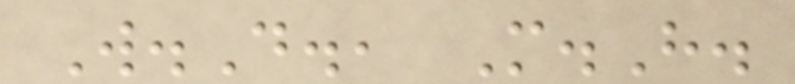W.D., M.H.
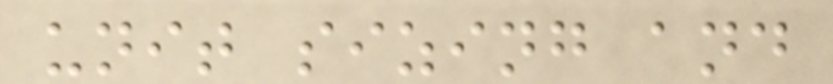unit sizing and
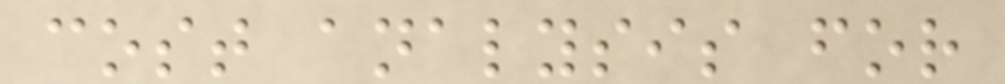cost analysis for
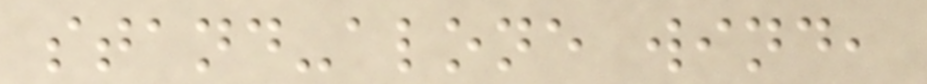stand-alone wind,
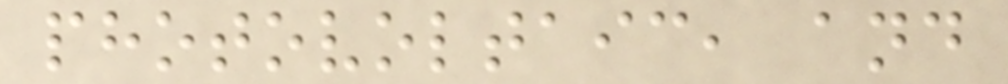photovoltaic, and
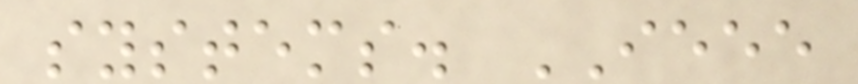systems. IEEE
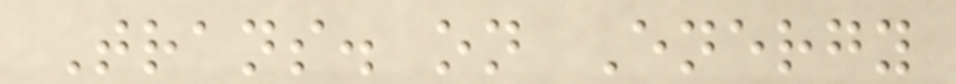Trans. on Energy
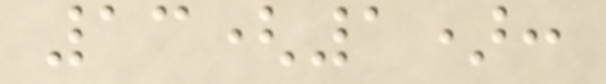13(1):
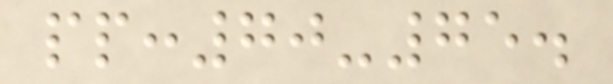pp:70-75.
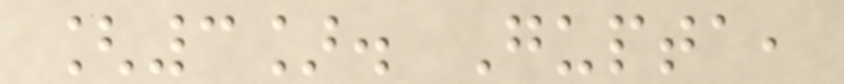[3]. Gupta,
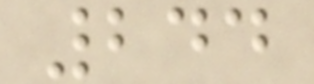244
